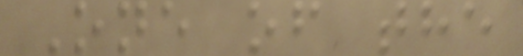One of the
